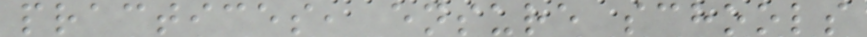practices, ensure schools
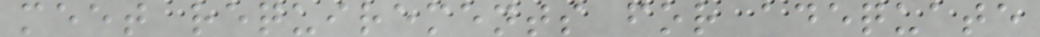meet requirements for adequate
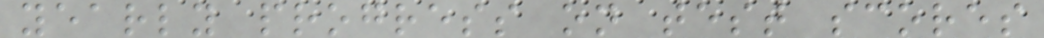yearly progress on test scores
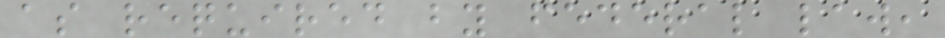as required by federal law,
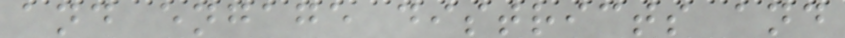and engage districts and
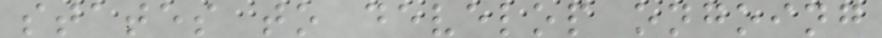states to develop ongoing
